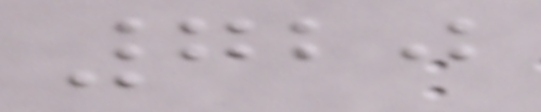720
